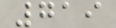719
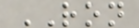RON
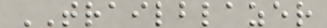TRAILBLAZER
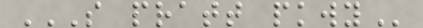S PRATT PKWY
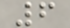6
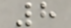8
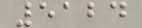5124
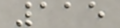115
